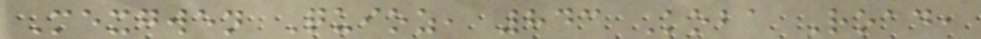Mexgwen Quioz, 843 Koba Road,
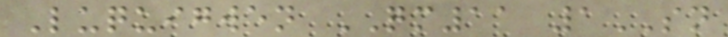Luquigwen QM11 1SN
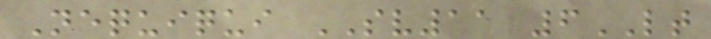Nequiqui SV11 6LT
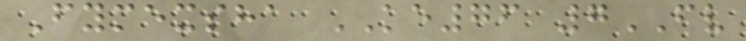Fymexsha KE76 7FV
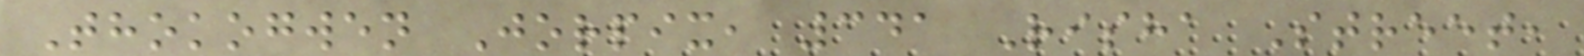Thokogwen Jorpix, 341 Risha Street,
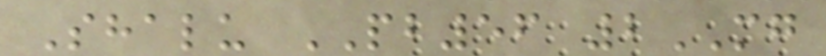Shalu PB56 2MG
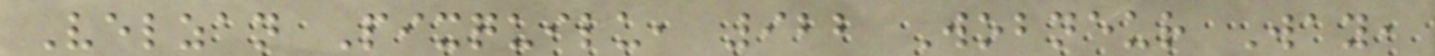Velzan Pixquilu, 922 Wobneur Way,
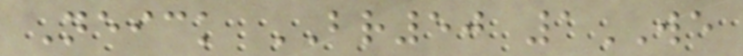Neick BR50 1WE
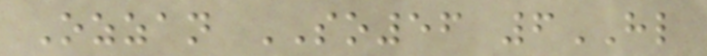Ozzan SO56 6HL
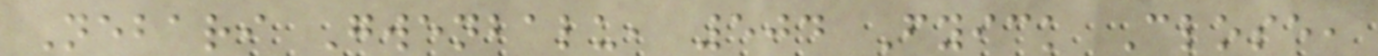Nebari Gwenbalu, 504 Fyick Close,
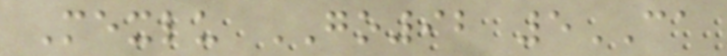Mexlu GO92 5CA
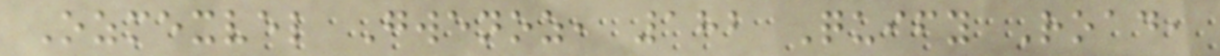Ozmexvel Gwenoz, 182 Quify Road,
